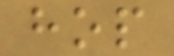hop
